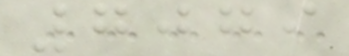7079
